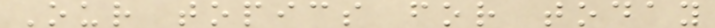Our topics for today
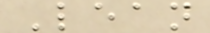Lean
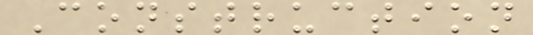Construction
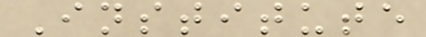Institute
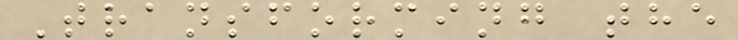Transforming the
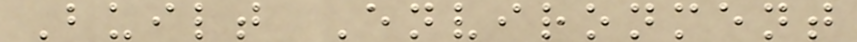Built Environment
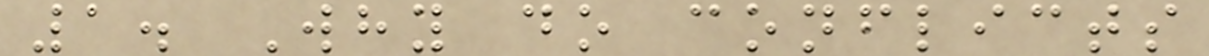1. Why do conflicts
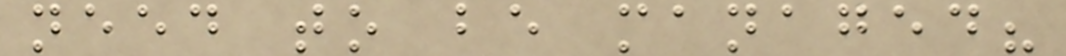need to be managed?
